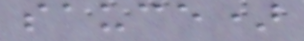sauce)
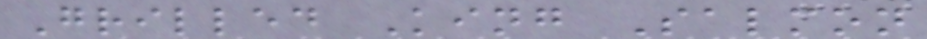Grilled King Salmon
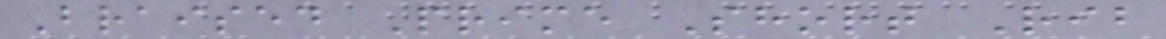Braised Prime Short Rib
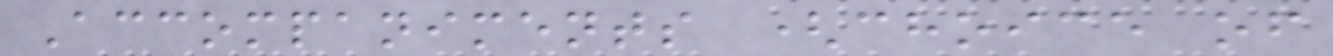Accompaniments (choice of
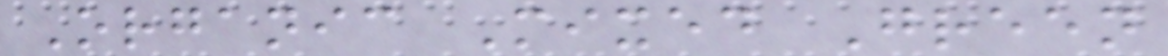Organic Mixed Green
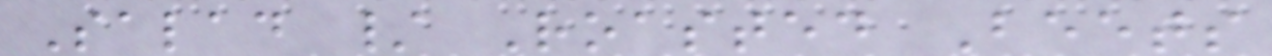Salad / Roasted Beets
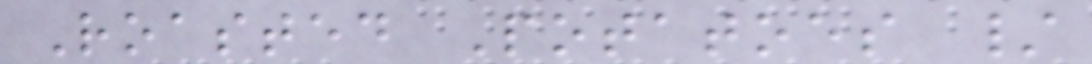Roasted Potatoes /
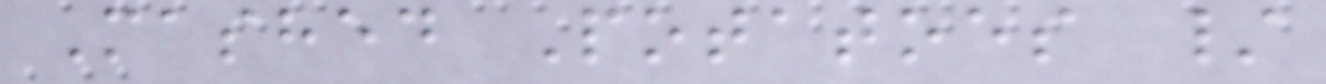Mashed Potatoes /
